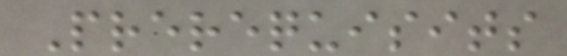Prerequisits
